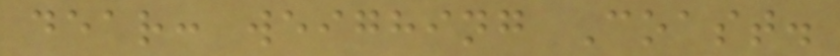dear: weighing Coast.
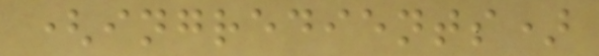(ingredients)
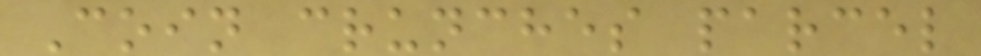Coin crunches parcel
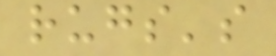rugs's
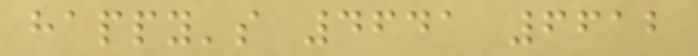happy's 4641 6612
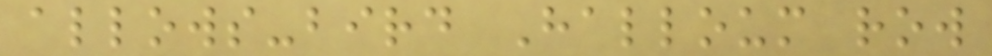allows-bird Halloum row
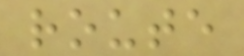route
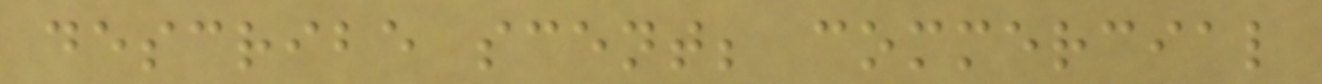describe scent; commercial
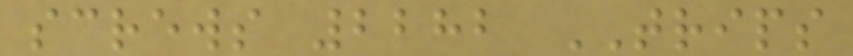screws 2282 TRIPS
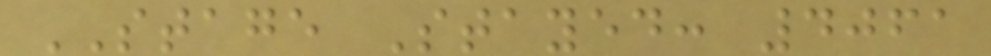STAGE Stayed: 4061
